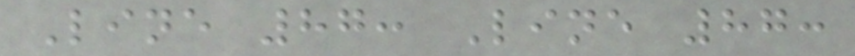Line 87: Line 87:
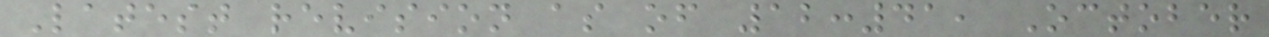Latest revision as of 12:41, October
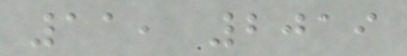11, 2019
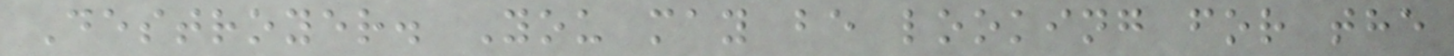Destroyer. You may be looking for the
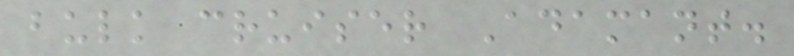bulk cruiser Adamant.
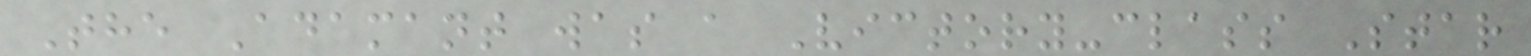The Adamant was a Victory-class Star
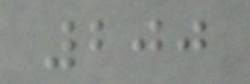200
